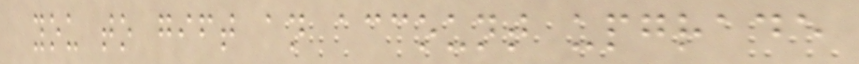you to gift an account upgrade
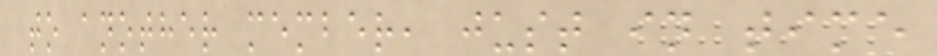to another member, just in time
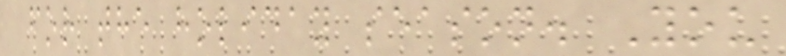for the holiday season. You
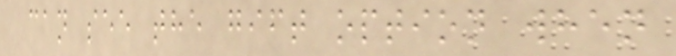can see the gift option when
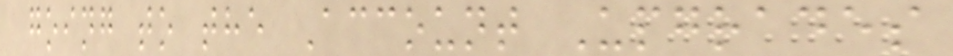going to the Account Upgrades
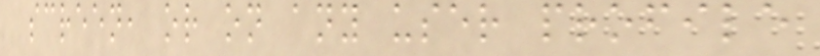screen, or on any user profile
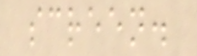screen.
